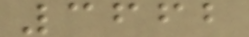3662
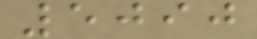5090
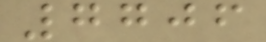7706
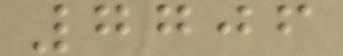7706
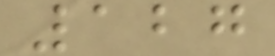127
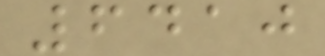6410
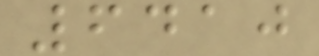6410
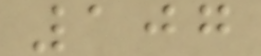107
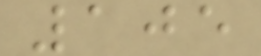105
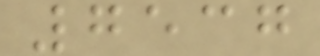7537
